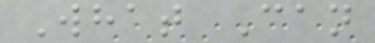What Can
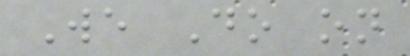We Do on
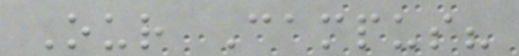Our Campus?
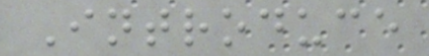Introduce
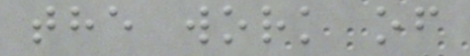the work of
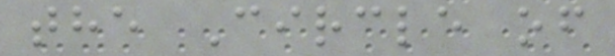the Circle of
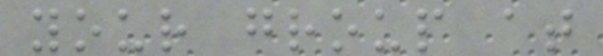your group at
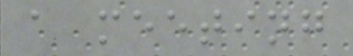a meeting
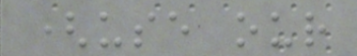(use our
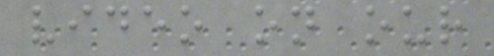video on our
